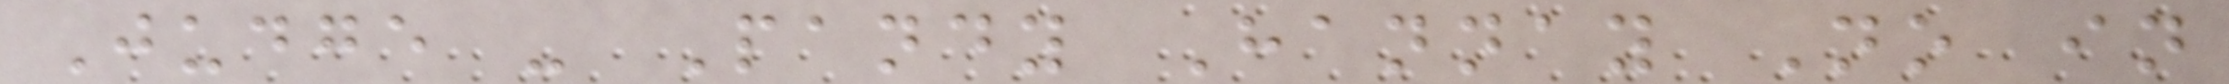Judge - Pandy Hannay No in
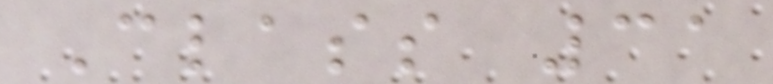Class 31
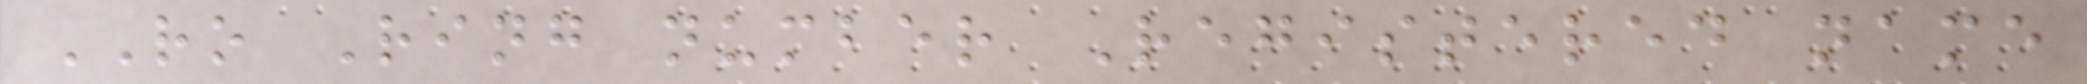RO Ring number Registered name
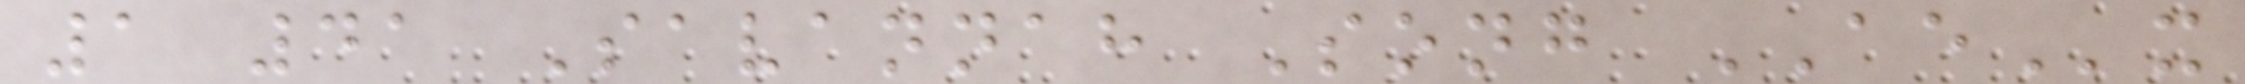1 41 Savannah Song AEx
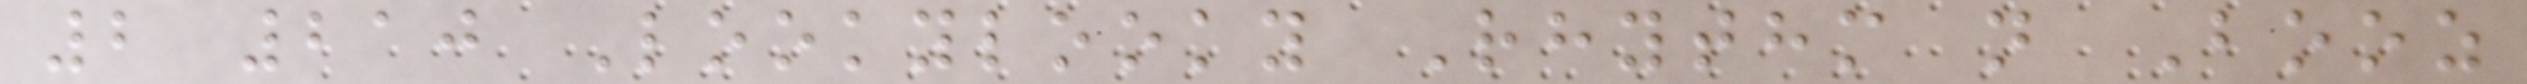2 210 Lookylooky Rhythm n Booz
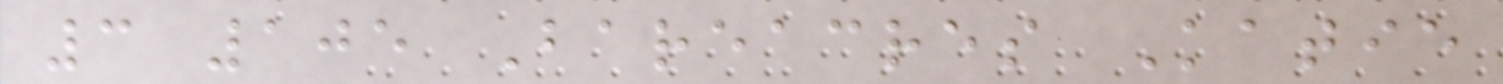3 105 Bareacres Katie
